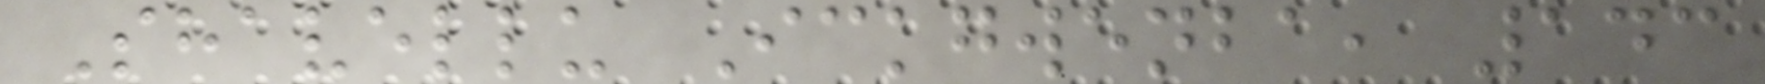Shavellu Ickgwenba, 143
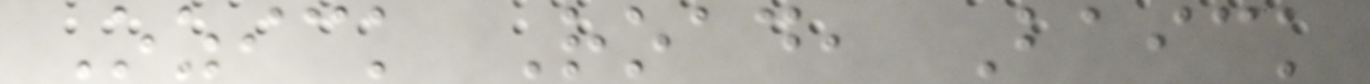Ozick Road, Baick
